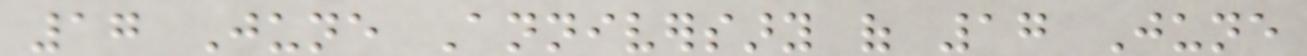17 June Anniversary of 17 June
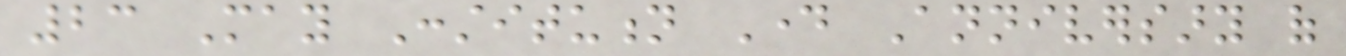23 May Constitution Day Anniversary of
